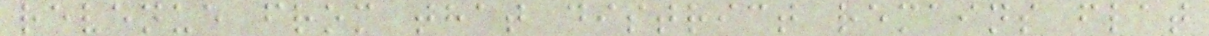revenue from that district remains flat
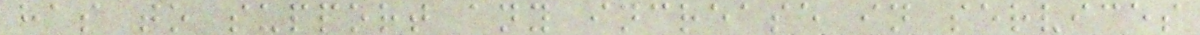has to support any increase in services
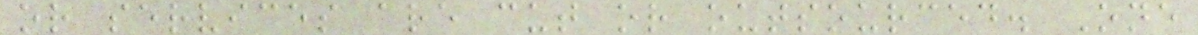or services are cut or outsourced. One
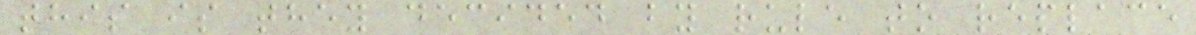this is they decided by rule to replace
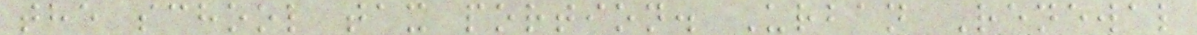the school tax portion. Urban Renewal
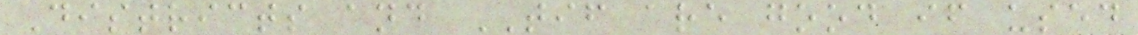Districts and TIF are good if used
